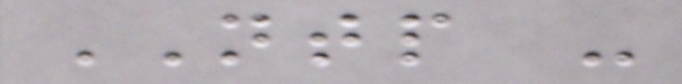NTP -
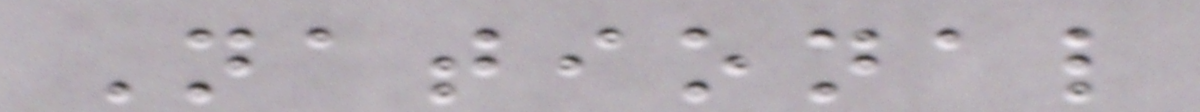National
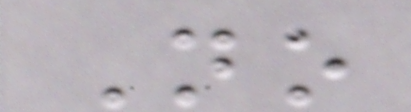No
